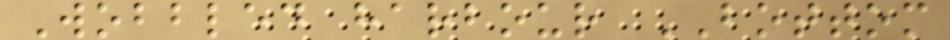Wobbled harbour BOTTOM
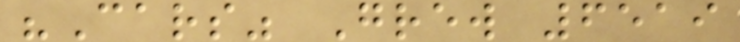"Cars" Grew 6519
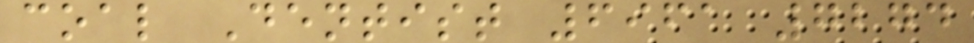coal Dentist 6961 7274
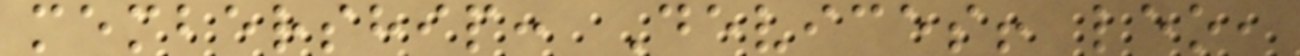membership: Devices! leo,
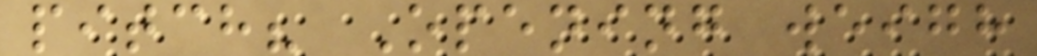pitch? Opening weigh
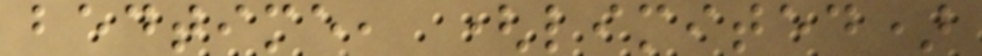bedtime, (limited)
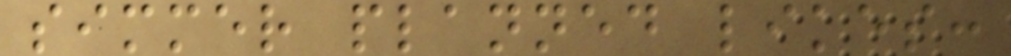simmer planned likes:
